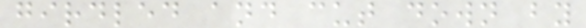girdled and cut down by
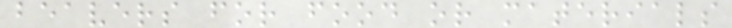beavers for food or materials
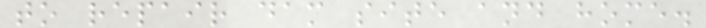to repair dam site and home.
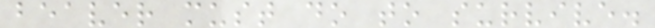beaver must do to survive.
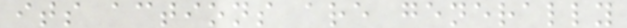its actions are generally
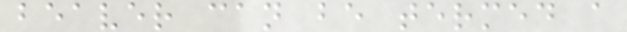beaver can be termed a
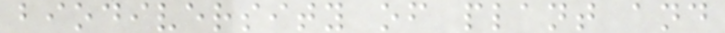biodiversity of plant and
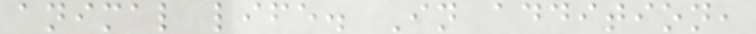animal life. In addition,
